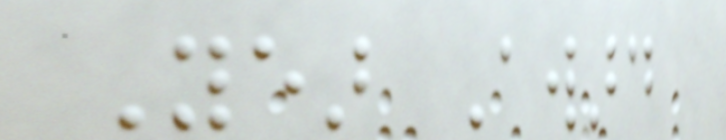Year Award
